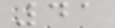41
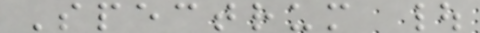Spectrum |
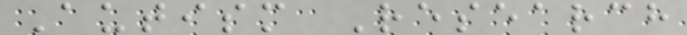Autism Research
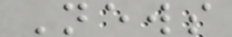News
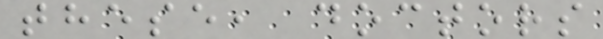these, doctors
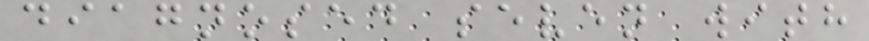diagnosed seven with
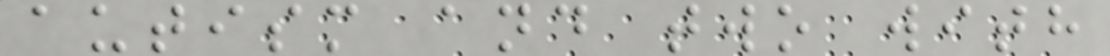autism and two with
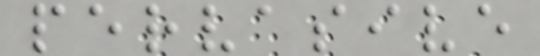pervasive
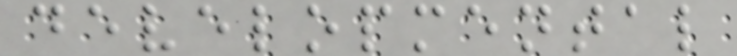developmental
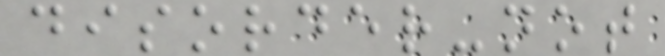disorder-not
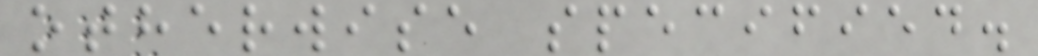otherwise specified.
